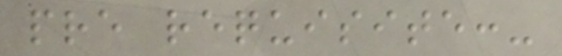pre requisite:-
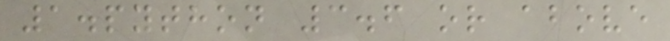1.python 3.6 or above
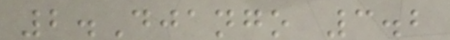2.Django 3.2
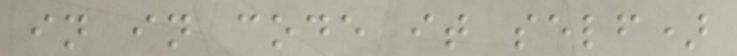in in code it self)
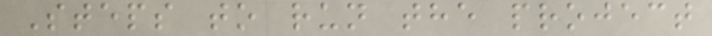Steps to run the project
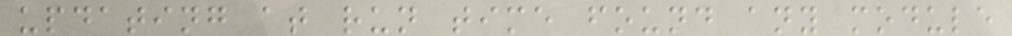updating at run time found any module
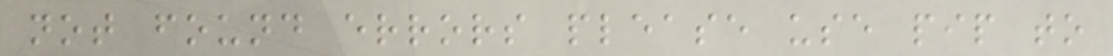not found errors please use pip to
